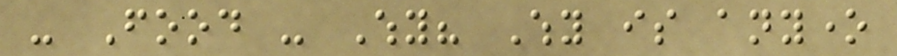- Food - Why? Why is anyone
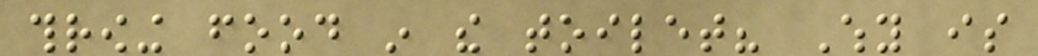throwing food in the toilet? Why is
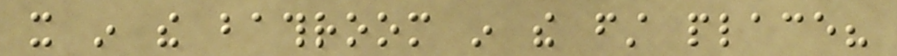it in the bathroom in the first place?
